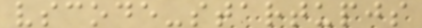vscode-startupjs
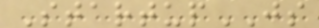StartupJS
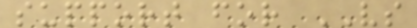support for VS
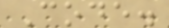Code.
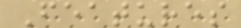Features
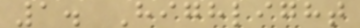1. Highlight
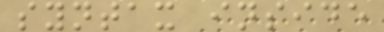syntax inside
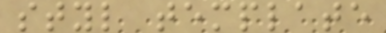styl template
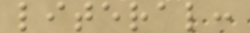literal:
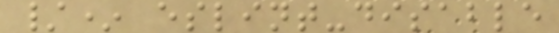/* eslint-disable
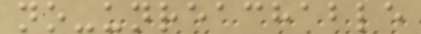no-unreachable
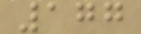177
